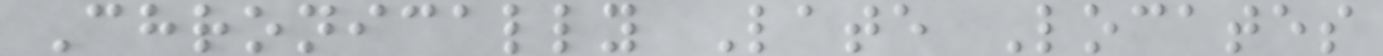Chronically Late Locates
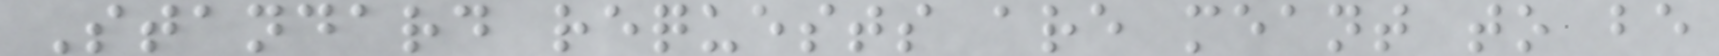Standard requests are meant to be
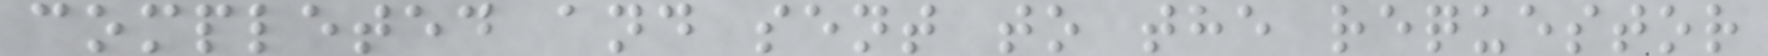completed and sent to the requestor
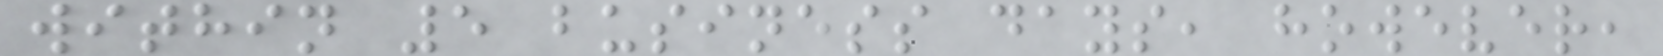within 5 business days, however,
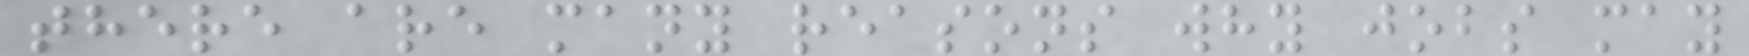there are many reasons why jobs may
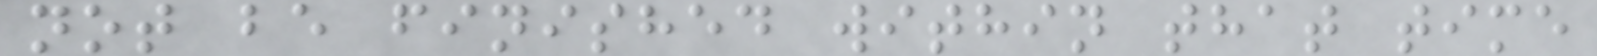not be finished within that time
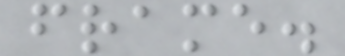frame.
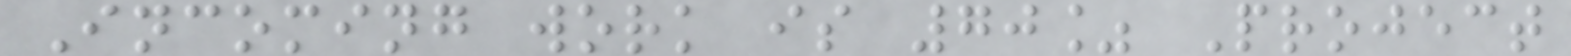Incoming work is 70% Project
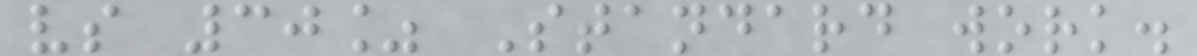vs 30% Standard work.
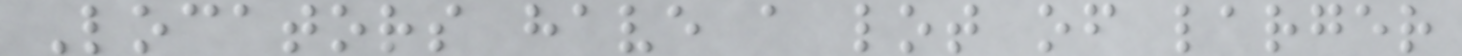Locators have a lot of larger
